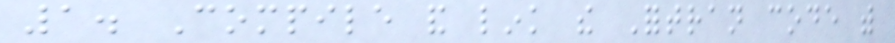1. Compile and link the Fortran code with
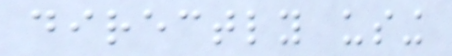directly using
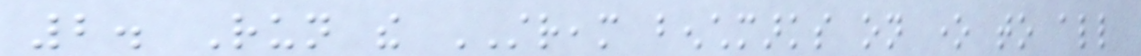2. Run the STREAM benchmarks on one to all
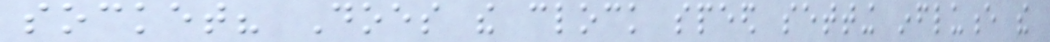socket? Does the clock speed setting influence the
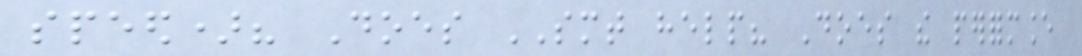speed)? Does SMT help? Does the performance
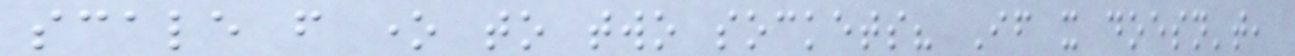scale from one to two sockets? If it doesn't,
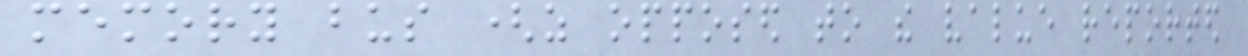memory bus (as opposed to the value reported
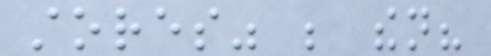stores" be then?
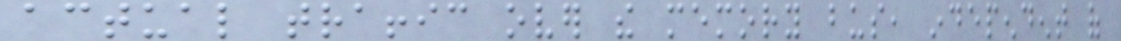actual traffic over the memory bus, independent of
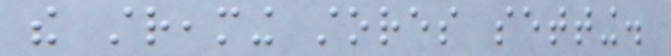the streaming stores setting.
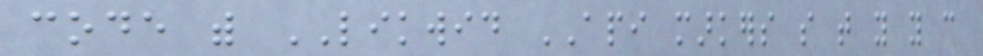code with LIKWID API markers so that you you can
